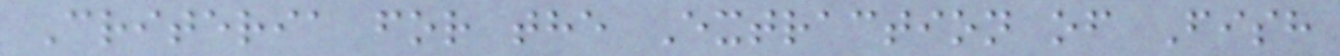Criteria for the Extraction of Fish
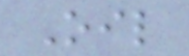Oil
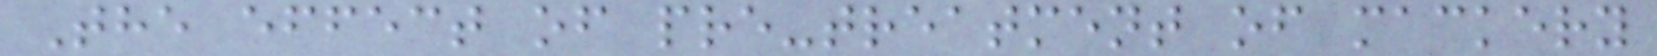The effect of pre-treatment of mackery
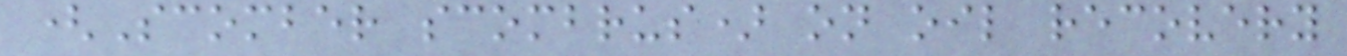(Scomber scombrus) on oil recovery
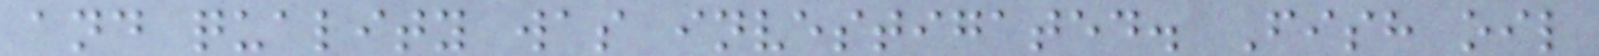and quality was investigated. Fish oil
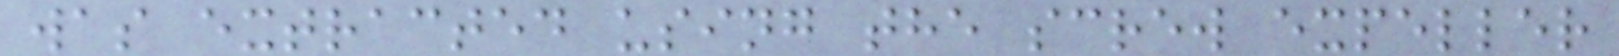was extracted using the screw expeller
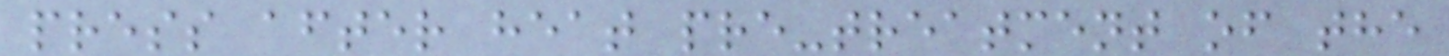press after heat pre-treatment of the
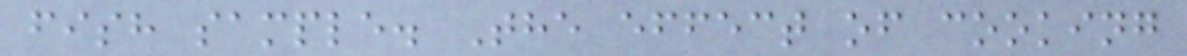fish sample. The effect of cooking
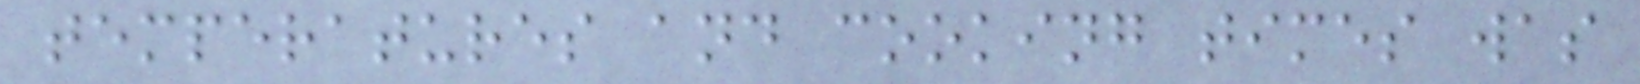temperatures and cooking times was
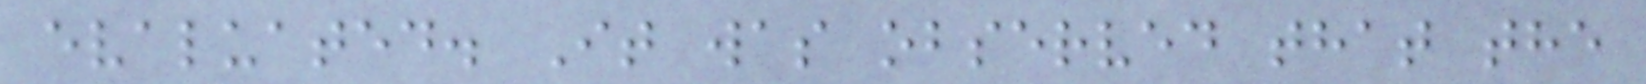evaluated. It was observed that the
